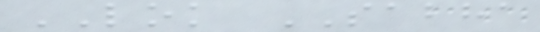LOK SABHA
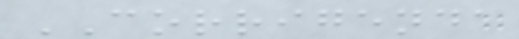CORRIGENDA
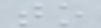to
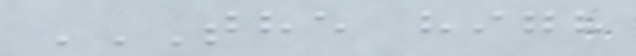THE HIGH
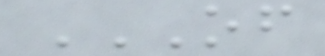OF
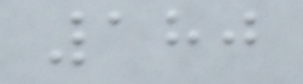180
